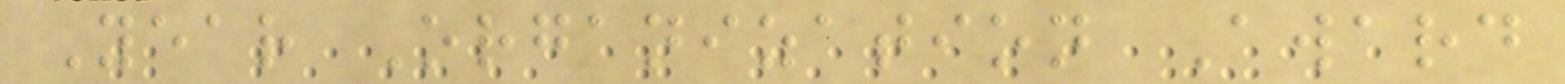Year Organization Award
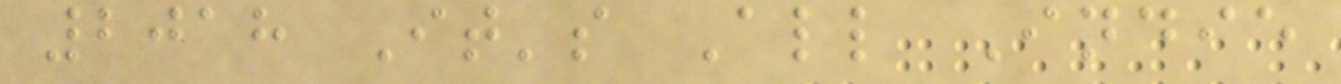2018 It's All Indie
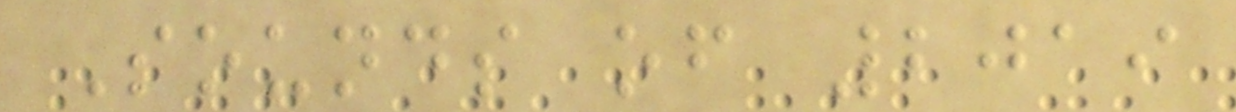Sounds of 2019
